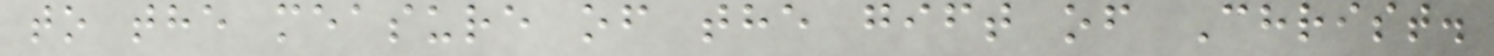to the measure of the gift of Christ.
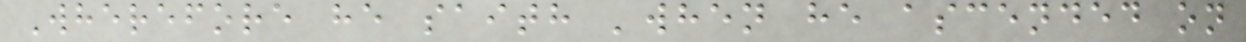Wherefore he saith 'when he ascended on
